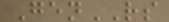GenRS
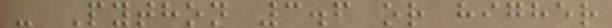- Python 3.6 or higher
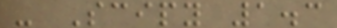- Scipy 1.3
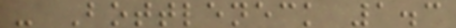- Bottleneck 1.3
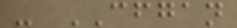- CFGAN
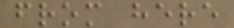from here
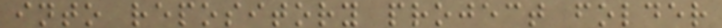into repository project folder
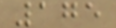175
